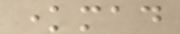knowmad
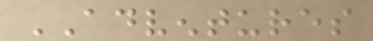ADVENTURES
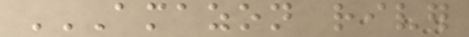AMAZON RIVER
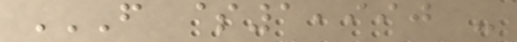FROM $1,990 -
